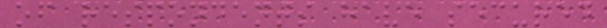of respondents have secured
